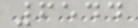6544
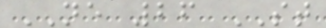NE 26 ST
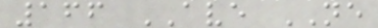166 AVE NE
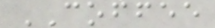COFFEE
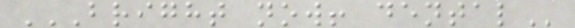BRIGHT NOW! DENTAL
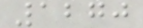1270
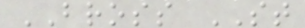BROSS ST
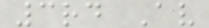3rd Av
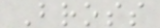Bross
